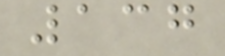137
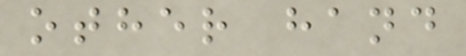other hand
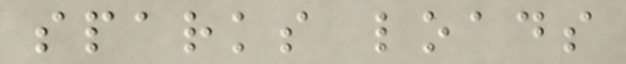sparks loads
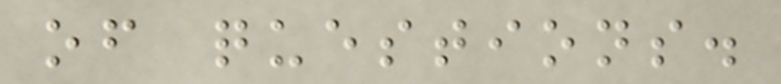of questions.
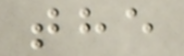the
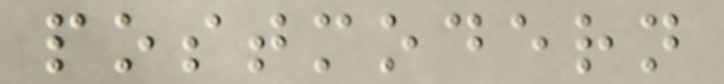postmodern
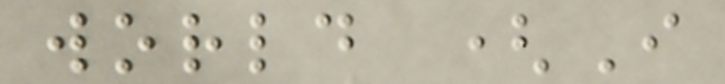world (I
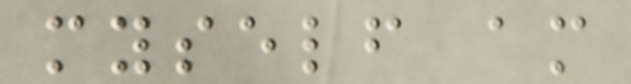myself am
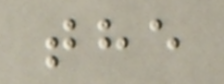the
